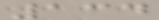134
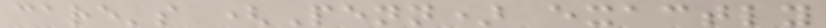care's (Penn) exactly
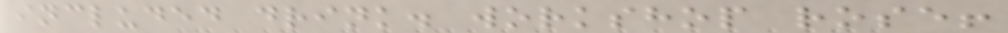included drink. workshop rose!
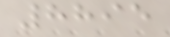8895
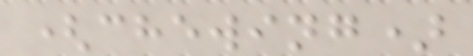(chewing)
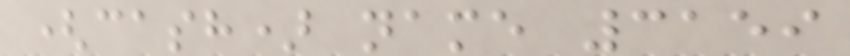(cash) name 3159
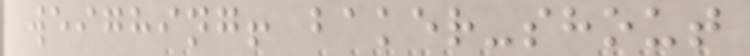weighing! baker-shout
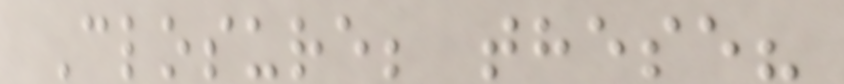Closure; these?
